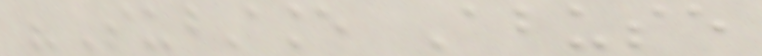"Substance Abuse
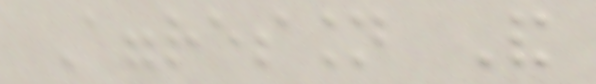Aggression And
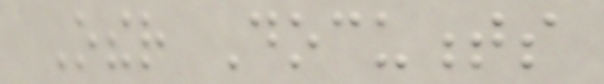Other Documents
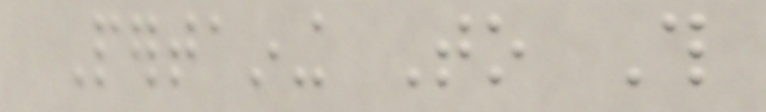Pertaining To This
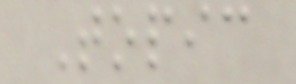Topic
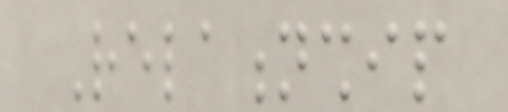Relationship
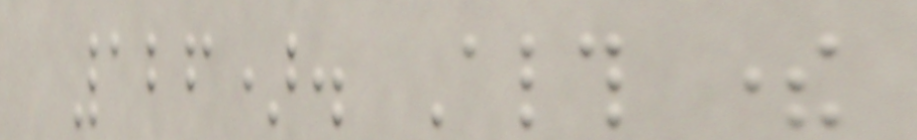126). Although there
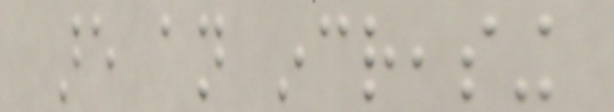are an increasing
